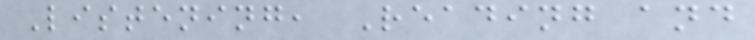Listening, Reading and
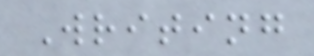Writing
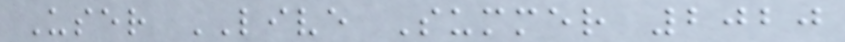User LIVE Summer 2020
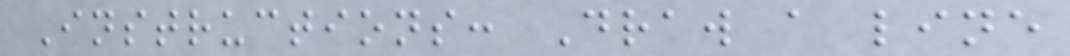Instructions: Draw a line
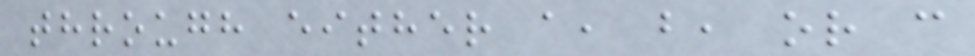through either a, b, or c
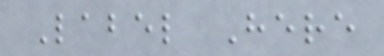Label Here
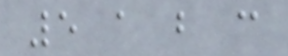5 a b c
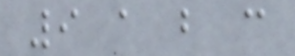9 a b c
